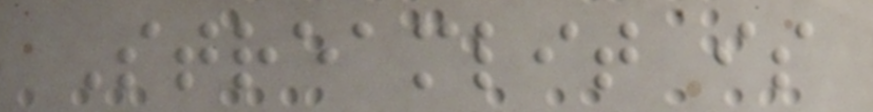Streamlit is
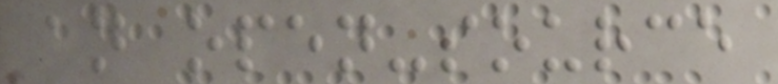an open-source
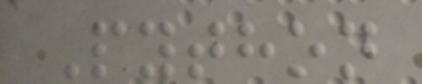Python
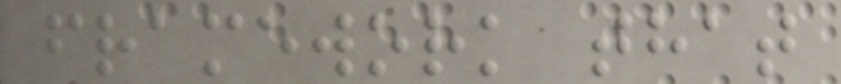framework that
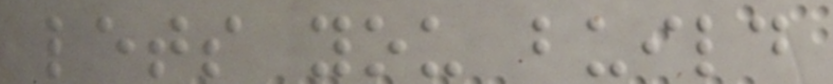lets you build
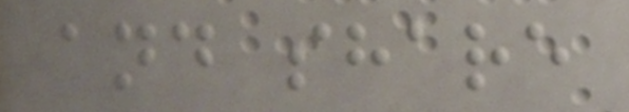and share
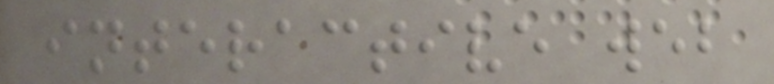interactive web
